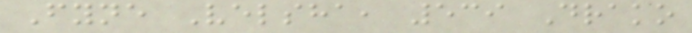Fyne Velsha, 539 Drako
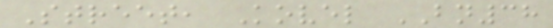Street, Kovel BN38
